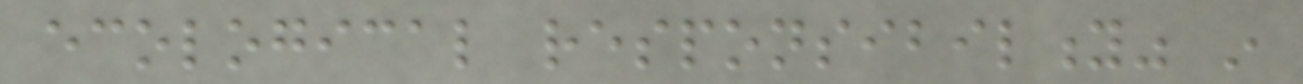ecological responsibility" in
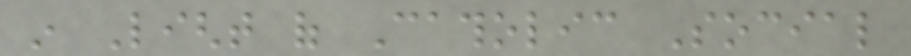in Light of Catholic Social
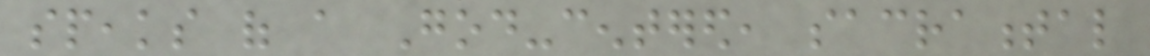speaks of a God-centered, sacramental
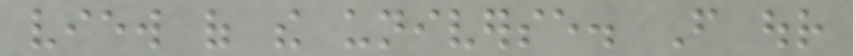view of the universe. From our
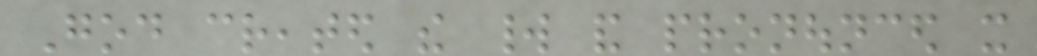God created the world and pronounced it
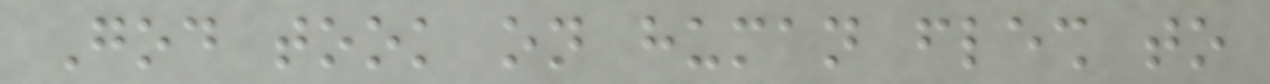God took on human flesh to
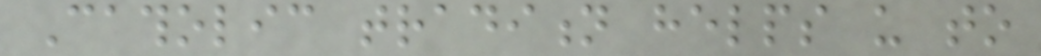Catholic tradition helps us to
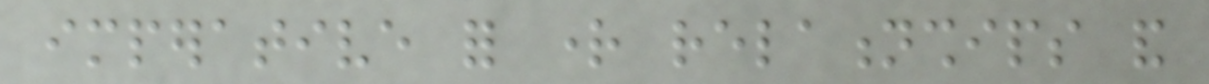imperative for right relationships and
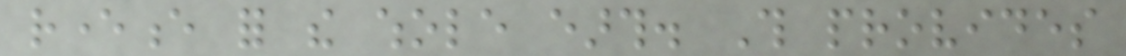reverence for the whole earth. This provides
